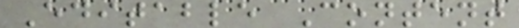Editable Content
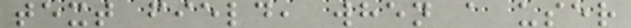text field, when a user
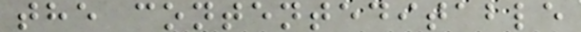the contenteditable
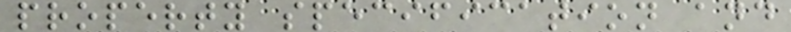property specification and
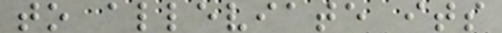to alleviate its
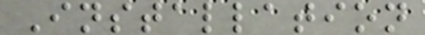Installation
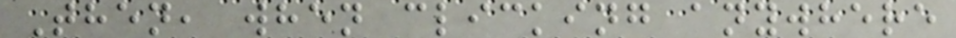Then, when clicking anywhere
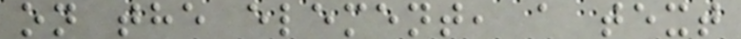on the element, a text
